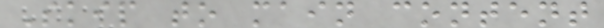Skip to main content
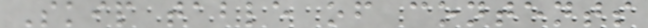Skip table of contents
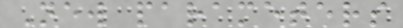New parameters
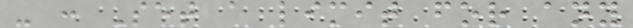- : Set a limit for any
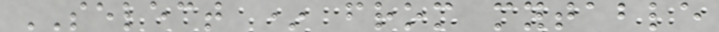SELECT * from mytable
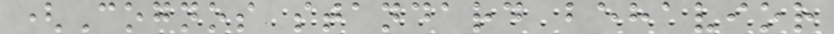(Cognos standard behavior
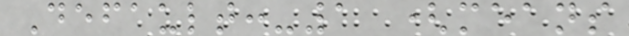Default:-1 (means
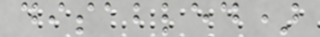disabled)
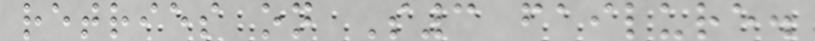retries on S3 failure.
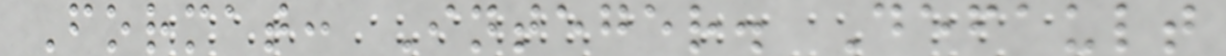Format: Integer. Default
